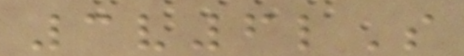3v6lS
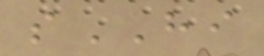sHI
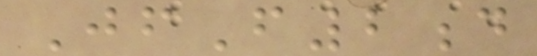JfF2d
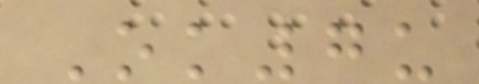Ok7u
